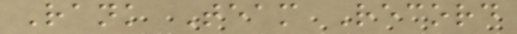Rank Team Record
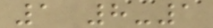1 8-1
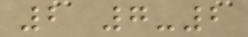2 7-2
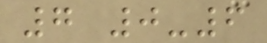7 0-6
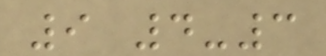9 4-3
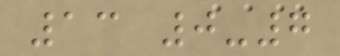13 0-7
